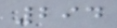294
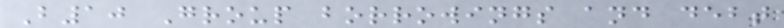B10 Group borrowings and debt
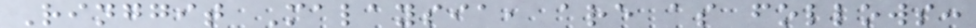Ringgit Malaysia, are as follows:
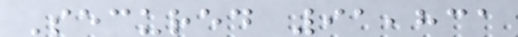Secured 91,831
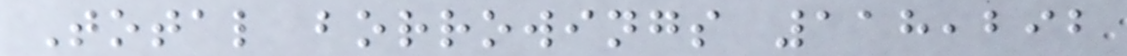Total borrowings 118,292
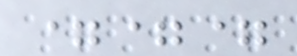===
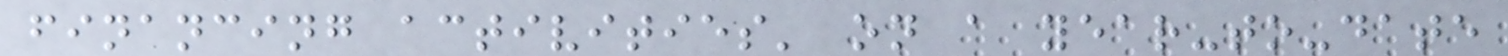financing activities' on a year-to-date
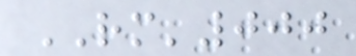RM'000
